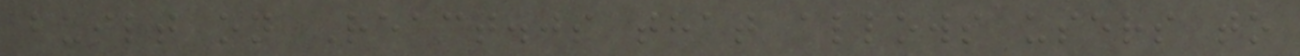built on React.js that allows users to
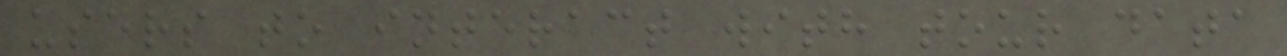users to interact with tour data
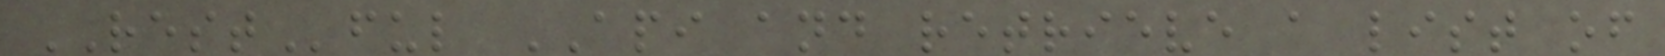RESTful API and retrieve a list of
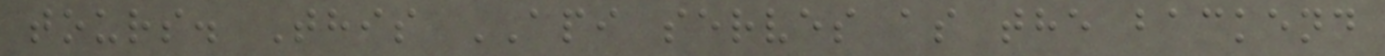tours. This API serves as the backend
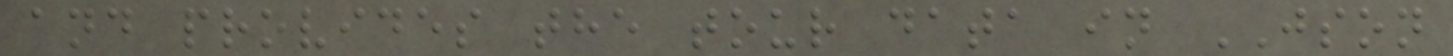and provides the tour data in JSON
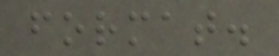format.
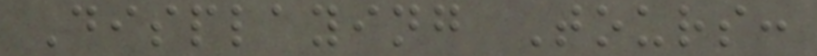Displaying Tours:
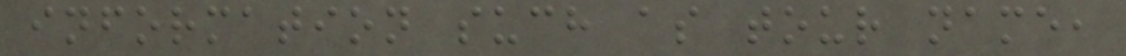information such as tour name,
